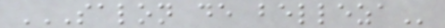SALON DE BELLEZA
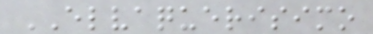ELVAQUERISIMO
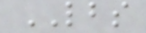LBS
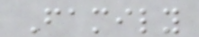Family
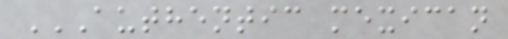AUTHENTIC MEXICAN
